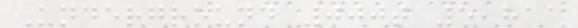Underground 000t 5,811
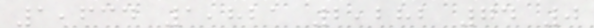1,634 1,821 2,282 74 0
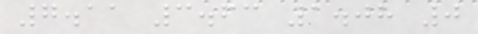7.11 3.63 1.08 0
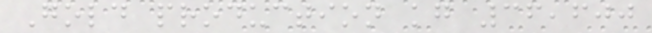Gold production kg 36,600
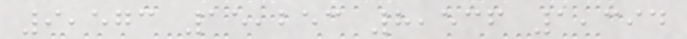9,573 15,253 8,536 1,394
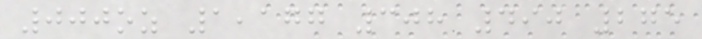000oz 1,177 308 490 275
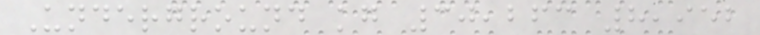Underground kg 30,263 8,952
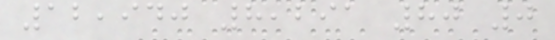12,940 8,291 80 0
